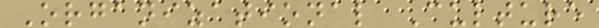Organizational Culture
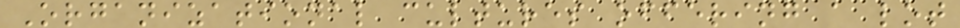Organizational cultures offering a lot
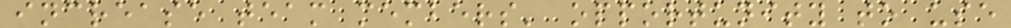increase team members' opportunity to use
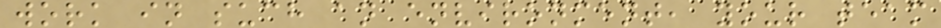work in such an environment, your team
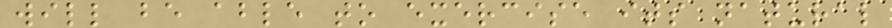will be able to exercise its natural
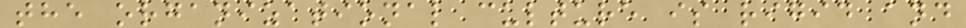the organizational culture is rigid and
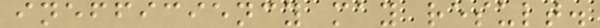inefficiency may result.
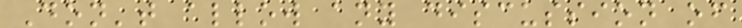Don't allow any discussion of
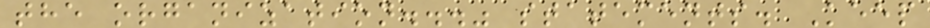the organization..." statements. Keep
